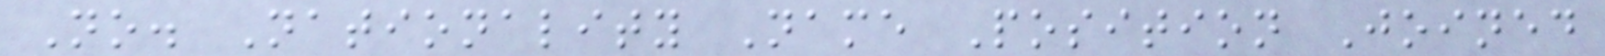No. Nationality Name Position Joined
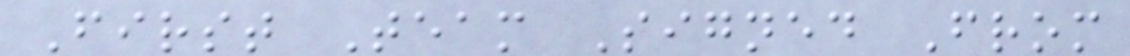First Team Signed From
